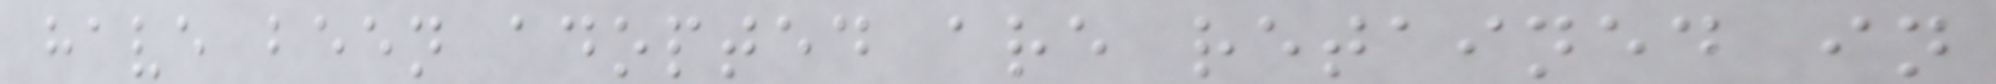have been adopted are retained in
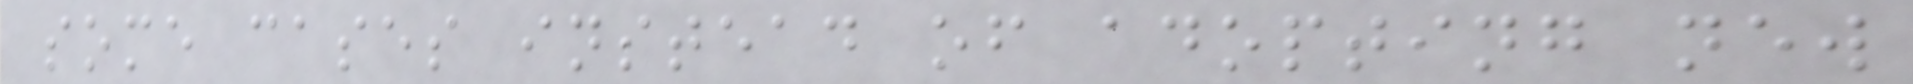some cases instead of adopting new
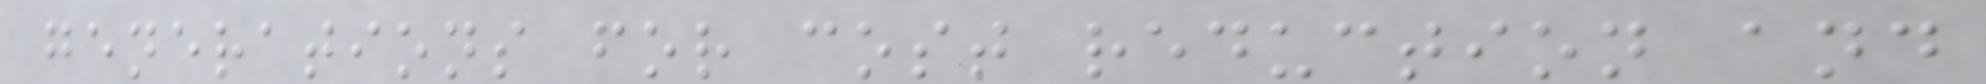generations for cost reduction and
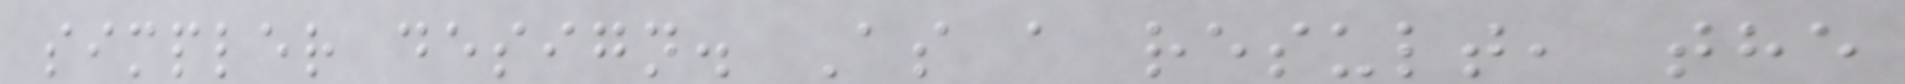simpler design. As a result, the
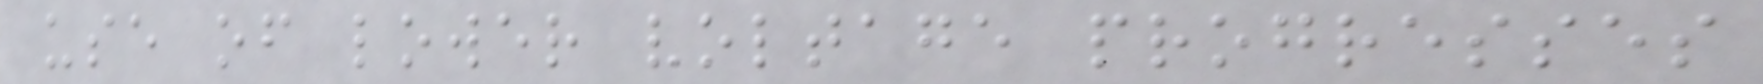use of lower voltage progresses
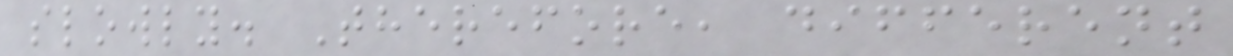slowly. Therefore, different
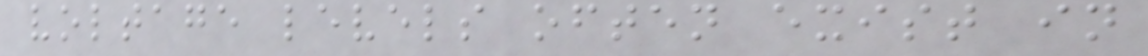voltage levels often exist in
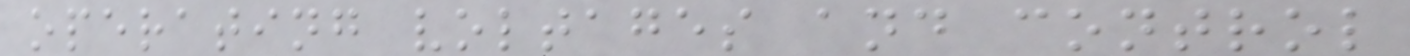operating voltages and control
